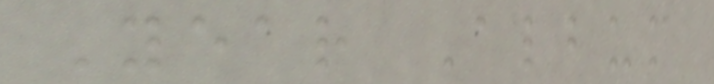Year Album
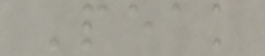Peak
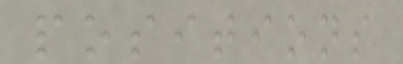positions
